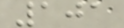101
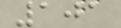101
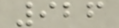926
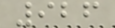926
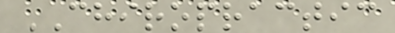CHIROPRACTIC
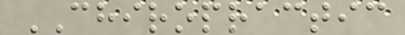CHIROPRACTIC
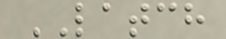LATCH
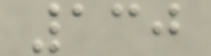130
